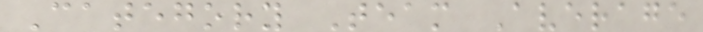Category Team Average
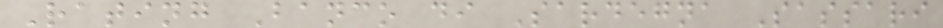Rating Banco di Sardegna Sassari
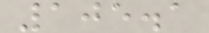105.1
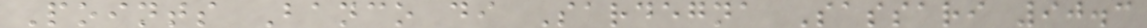Points Banco di Sardegna Sassari 90.3
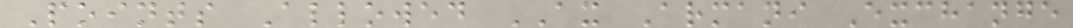Points Allowed AX Armani Exchange
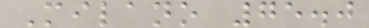Milano 75.0
